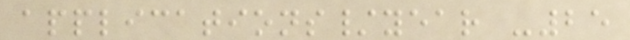applications/year -25
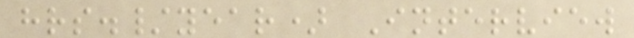hrs./year) Interview
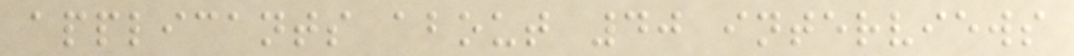applicants about 40 interviews
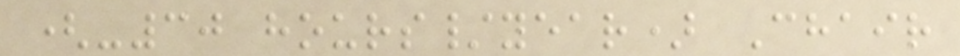(-30 hours/year) Chair
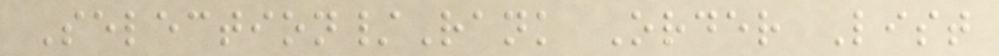Selection/Rank Order List
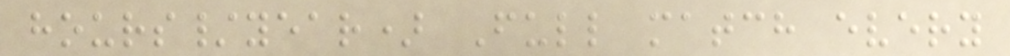hours/year) Full match every
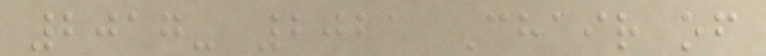2017- 2021 Chair of
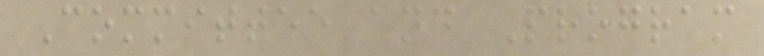Committee and Program
